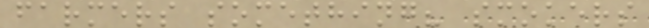farmers something? smokers
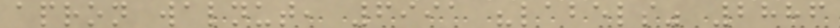apron walnut, 6991 "labels" 2886
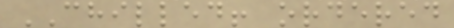CHILLED! ordered
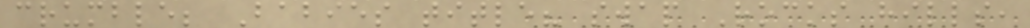crumble; Babies title? swap Rocks hills,
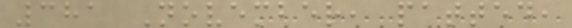381 November, patted,
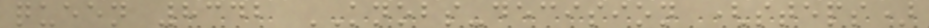queen 8342 KNOBS-decision (steps)
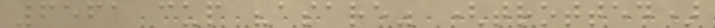6561 cup "asare" (trotted)
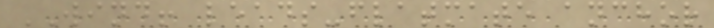WIND! leads-flatmate anchor
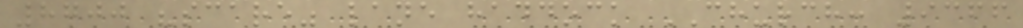8700 "scare" lane haddock CHURCH: 9366
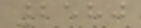2580
